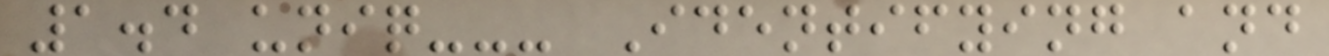1.4 uniq--- Identifying and
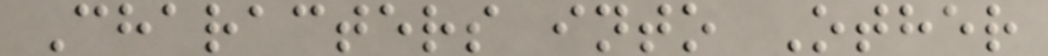Characters into Other
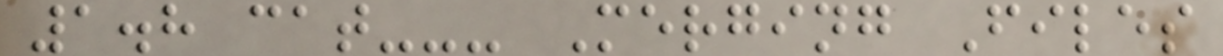1.8 cat--- Merging Files
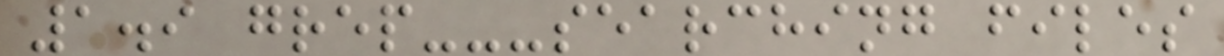1.9 grep---searching files
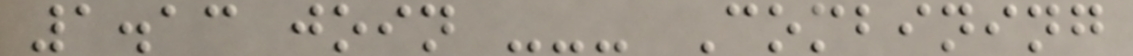1.13 join --- Combining
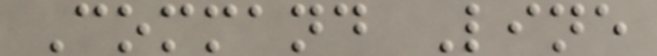Command Line
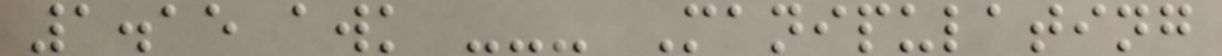1.15 awk --- Manipulating
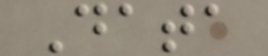Data
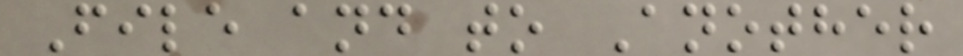File and to Another
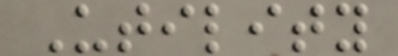Utility
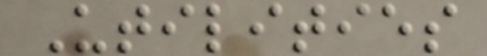Utilities
